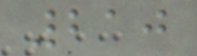210
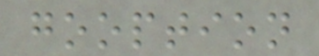gooption
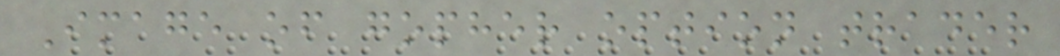Image of gopher option trader
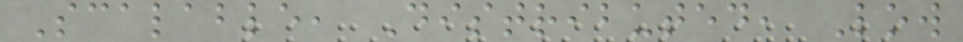Scalable, Distributed, Low
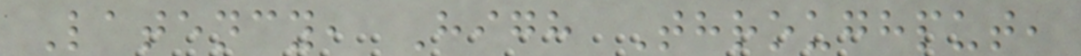Latency, High Throughput,
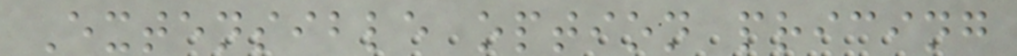Extensible option pricing
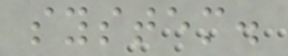system.
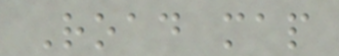Road map
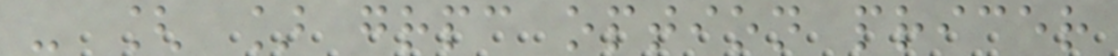- [ ] grpc option pricer
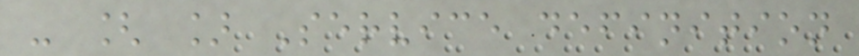- [ ] Service definition
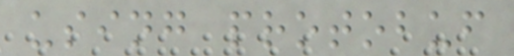using protobuf
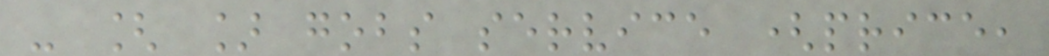- [ ] gobs service (price,
